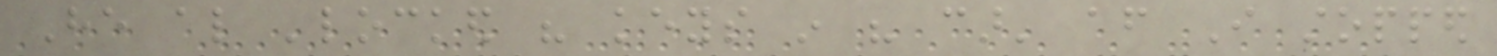He also 'locked his keys in his car' after I stopped
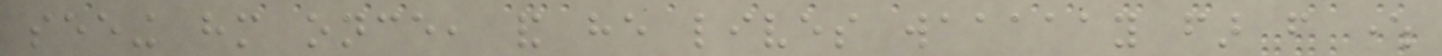seeing him once, and he lives waaaaay far from where
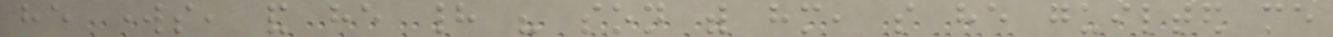he works, and he had his son with him, so he guilted me
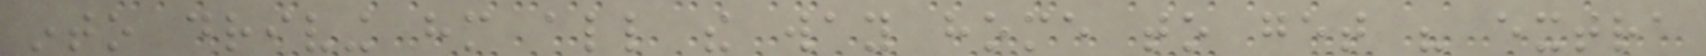into driving him all the way home to get his extra
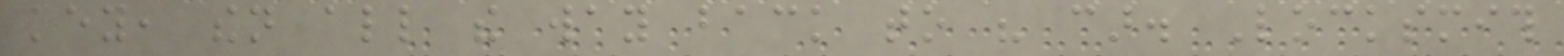key, then all the way back to his car. Locksmith
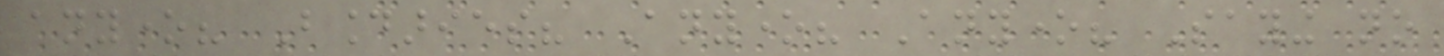anyone? Boundaries? Anyone? Anyone? Saying no
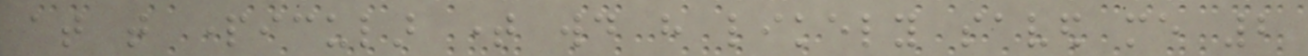at that particular time would have likely saved me 2
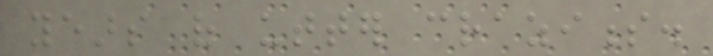years of utter craziness.
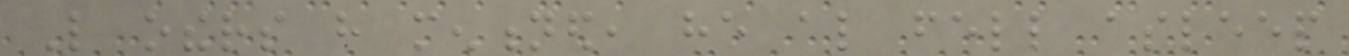Like others have mentioned, he also fell asleep
